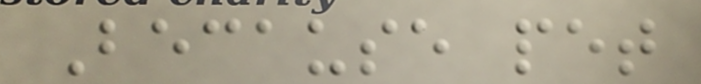Because pet
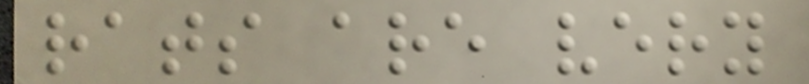rats are very
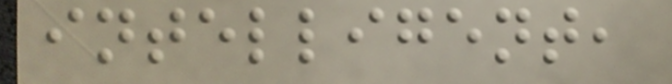intelligent,
